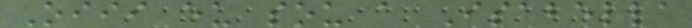Oiii eu sou a Isabella
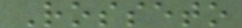Rosseto
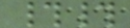##
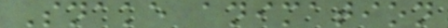Snake animation
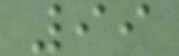99
